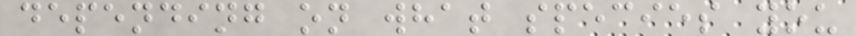depending on what species you
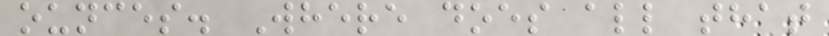ounces. Where does all that
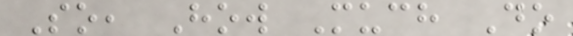So, How Much Do
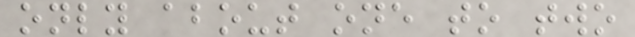only about one to two
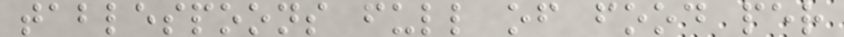tablespoons full of food per
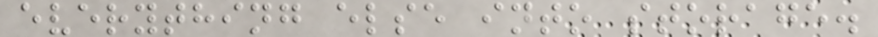everything else into storage.
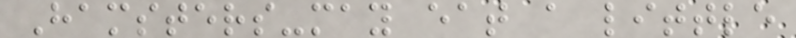Hamsters-may eat a little
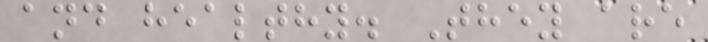and healthy. They are
